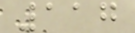117
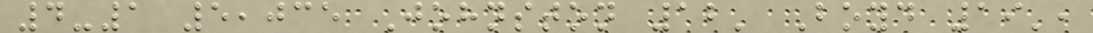4-1 5,035 Johnston 12' Boyd 19',
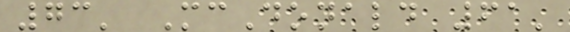73' McDonald 61'
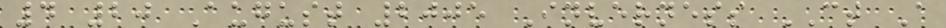4 20 August 2005 Inverness CT A
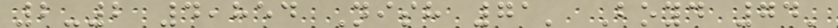2-2 4,854 Nish 71' Boyd 74'
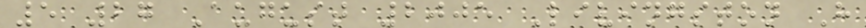5 27 August 2005 Livingston H
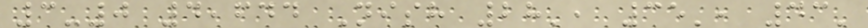3-0 4,644 Nish 28', 35', 43'
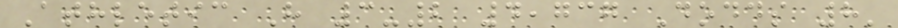Athletic H 3-2 4,737 Dodds 8'
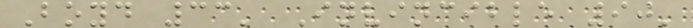Boyd 33' Invincible 90'
